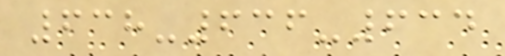638-636-634
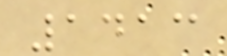1413
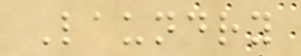Laundry
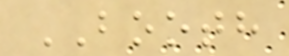BOOTH
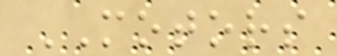MOTORS
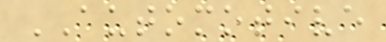AUTOMOTIVE
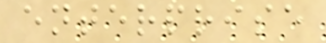enterprise
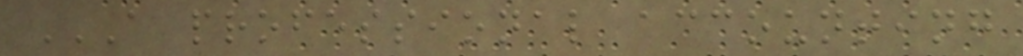A PROFESSIONAL ACCOUNTING
